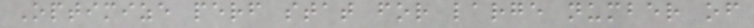Optimize perf stat for large number of
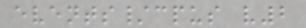events/cpus v2
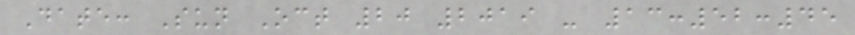Date: Sun Oct 20 2019 - 13:52:45
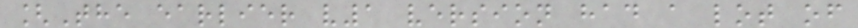[The earlier v1 version had a lot of
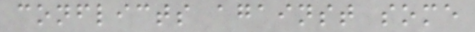conflicts against some
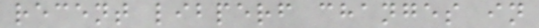recent libperf changes in
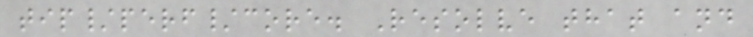tip/perf/core. Resolve that and
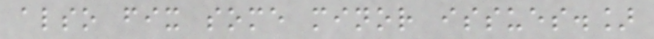also fix some minor issues.]
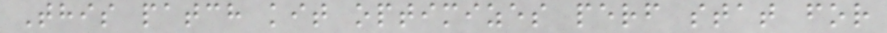This patch kit optimizes perf stat for
